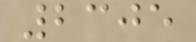2305
